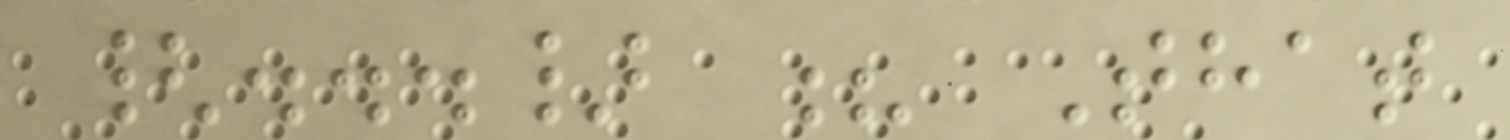{...} ? That
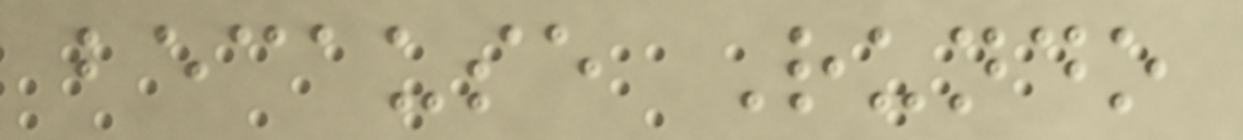because Rundo
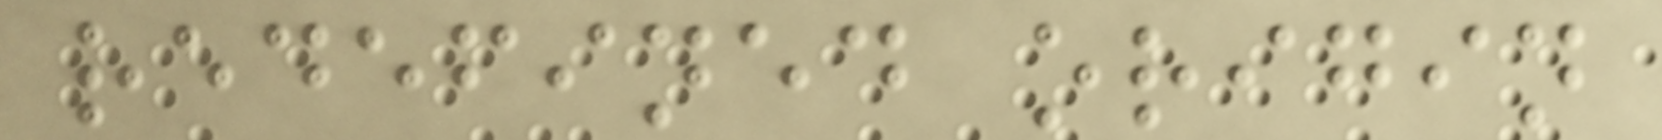redefined origin
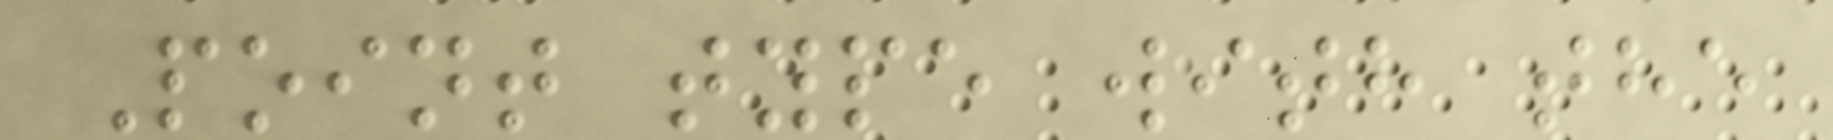Point type with the
